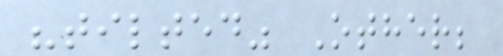"tilted" Other;
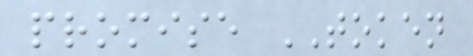promise TOKEN
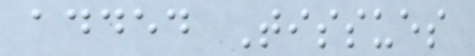added Tissues
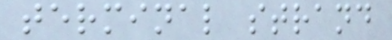terminal strand
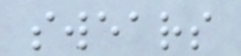swears
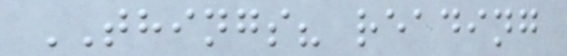THINGS? reading
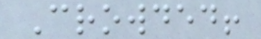Crowded!
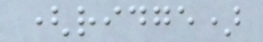(ridge)
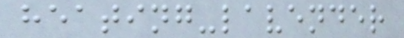heating-lavender
